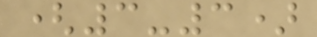(3-3)
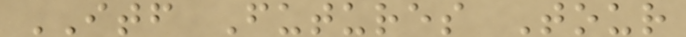ITF Futures Tour
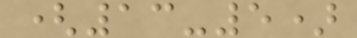(13-5)
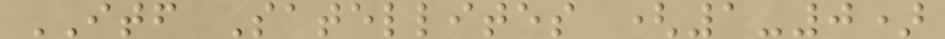ITF Satellites (1-0)
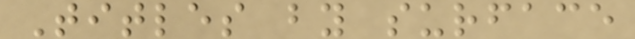Titles by surface
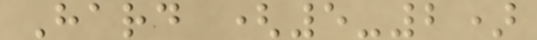Hard (5-2)
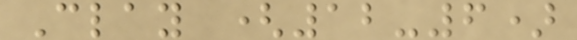Clay (12-6)
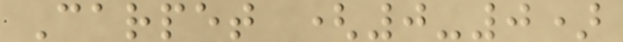Carpet (0-0)
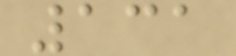131
